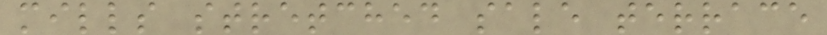mills stretched sale terrace
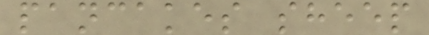pancakes sheep
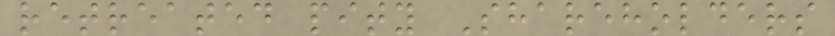retreated pity Shareholders
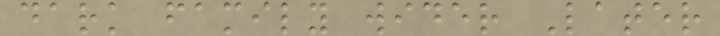dark family wider Later
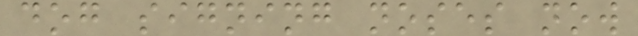dog signing noses now
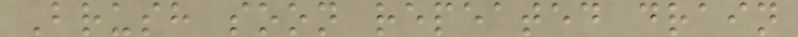Brush soon repeated drain
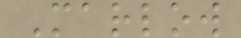Marlow
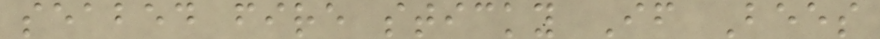seabed fire sticky If Bees
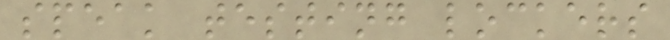speak testing lockers
